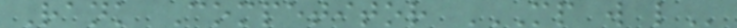Rank Competitor MP W L
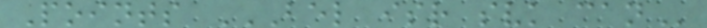Points BEL ISR SVK CAN
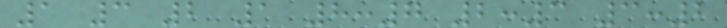1 3 2 1 8:7 2:3 3:2
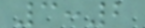3:2
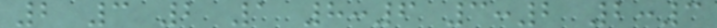2 3 2 1 8:6 3:2 2:3
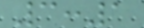3:1
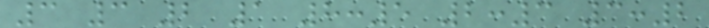3 3 2 1 8:5 2:3 3:2
